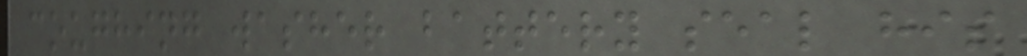coughing washer battery seal his
